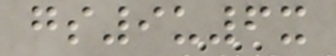gs9u6x
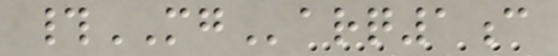#MGarq1c
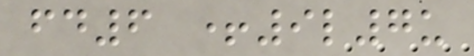fd6 +9l7u
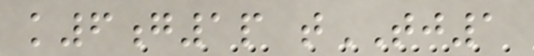k6g1p tTJ1
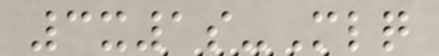3x1s-Mlq
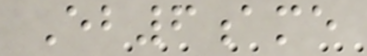Eb6ame
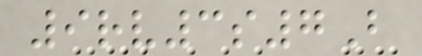9rv3s7B
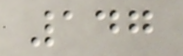147
